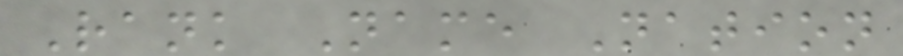Rank Name Nation
